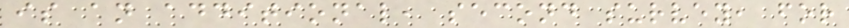is an additional, second survey, for
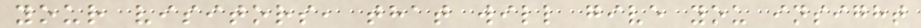your visitors, that will give you insight
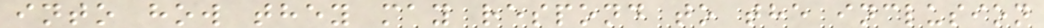into how they may respond to the inclusion
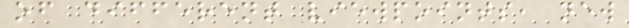of different viewpoints, new
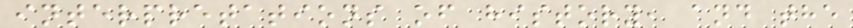interpretations of history, and the
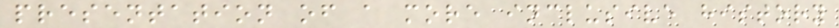presentation of a more inclusive history
